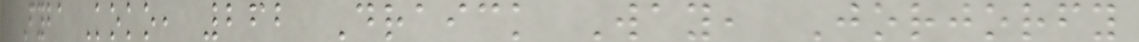Fyba Koko, 262 Draick Way, Jorjorfy
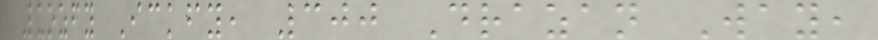Luozfy Ickfy, 300 Drazan Way,
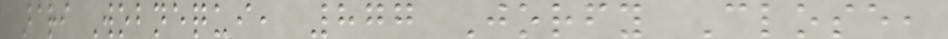Bari Wobnequi, 877 Jorfy Close,
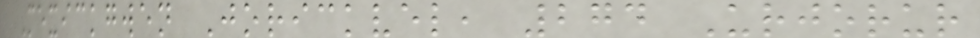Mexickgwen Jorickvel, 274 Urjorur
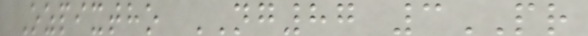Ozpixtho NG87 3PR
